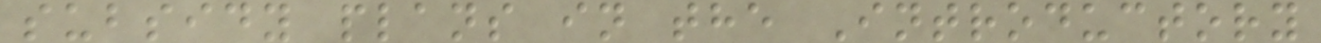subsidy plans in the Introductory
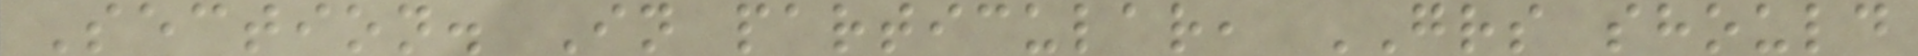Section. In particular, GRS should
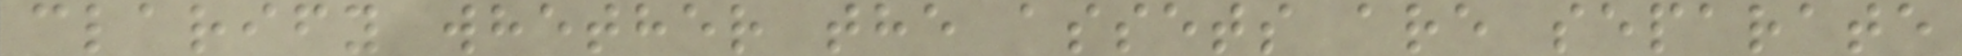clarify whether the assets are separate
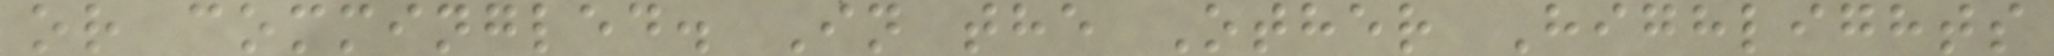or commingled. In the Other Highlights
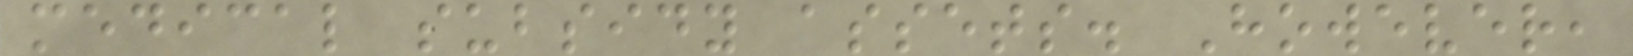medical subsidy assets. However,
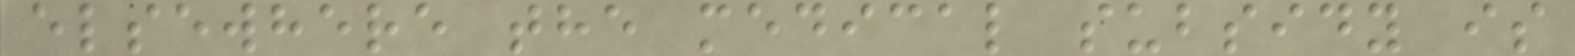elsewhere the medical subsidy is
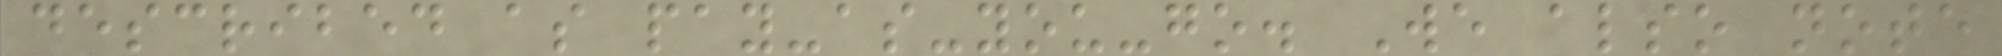described as pay-as-you-go. We also note
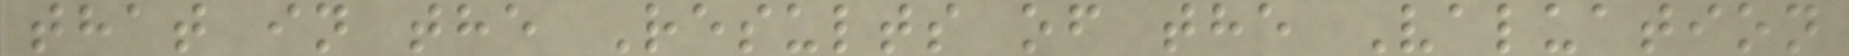that in the Results of the Valuation
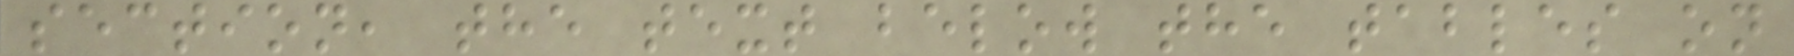section, the text below the tables on
